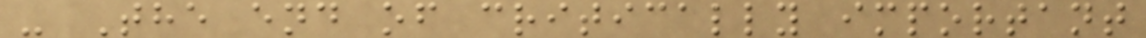- The end of critically important
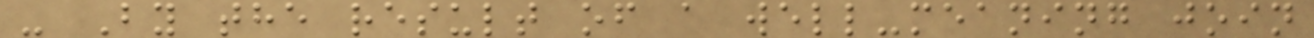- By the result of a well-meaning join
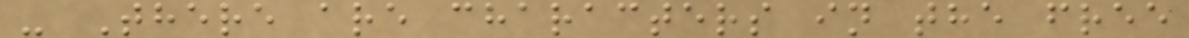- There are characters in the free
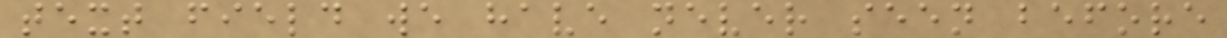text field we have never seen before
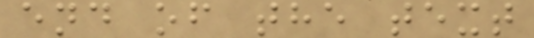end of the text
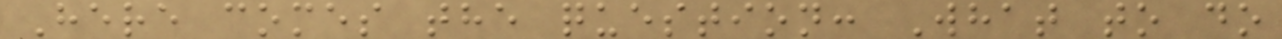Here comes the question: What to do
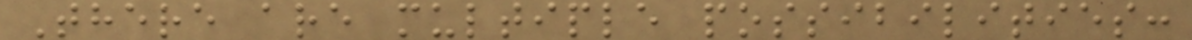There are multiple possibilities:
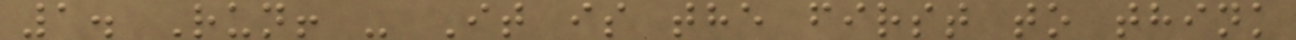1. Run! - It is the first to think
